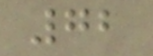72
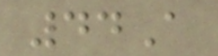44A
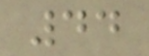44
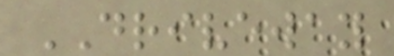DRIVEWAY
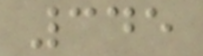345
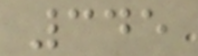345
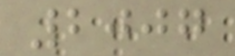2007
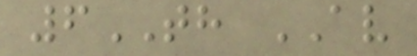6TH AV
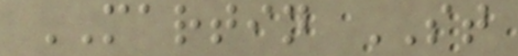MARTIN ST
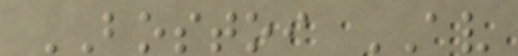BOSTOI AV
